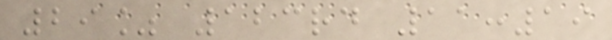29% 123rd 11:19
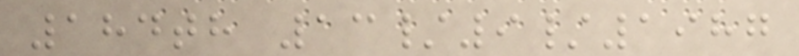184th 13/9/1987
